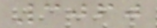3060
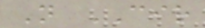N CIR
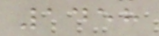1458
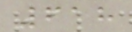618
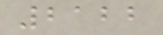2122
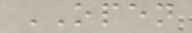OPEN
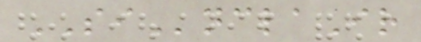SInclaIr
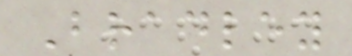Bradley
